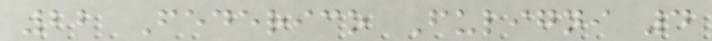22 Federico Fuligni 4
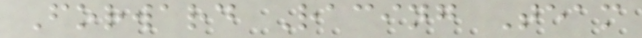Forward Racing Team
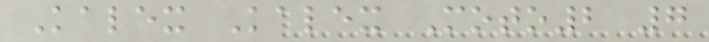Kalex Kalex Moto2 7
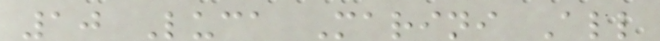10 Luca Marini All
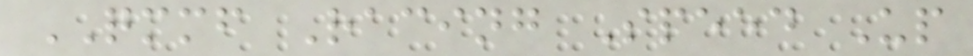QMMF Racing Speed Up
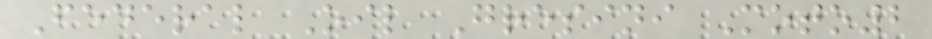Federal Oil Gresini Moto2
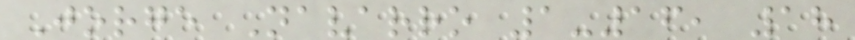Jorge Navarro 1-16, 18
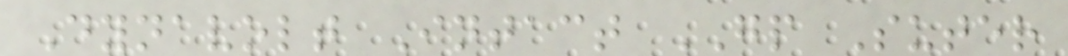Dynavolt Intact GP Suter
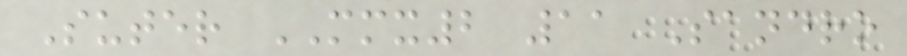Suter MMX2 11 Sandro
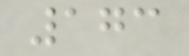173
